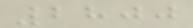2800
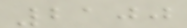2100
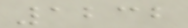1232
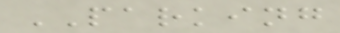PARKING
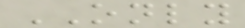ONLY
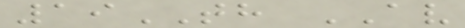19TH AV
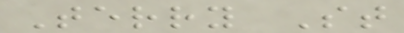Terry St
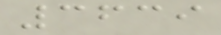3639
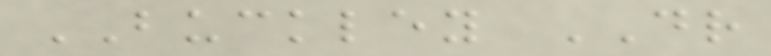BUCKLEY DR
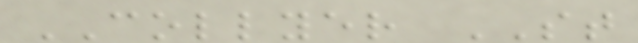COLLYER ST
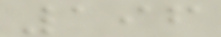196
